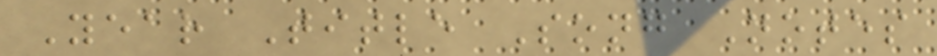Year Title Song Notes
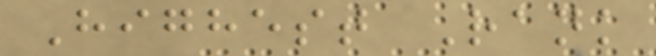Highest Rank
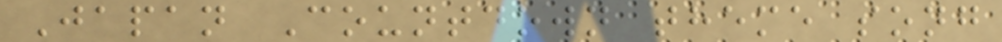Japan Countdown theme song
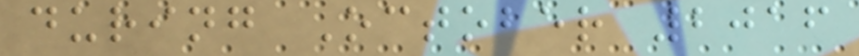during October 2016
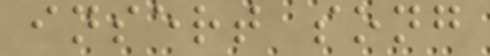insert song
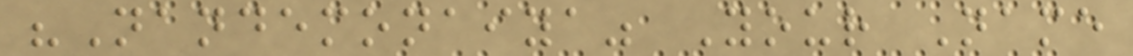"Nandemonaiya" Your Name
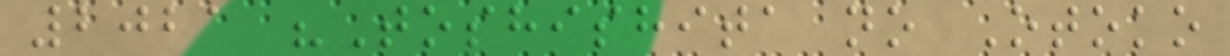2021 "Toshishita no Otoko
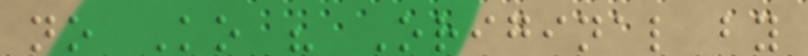no Ko " Original by
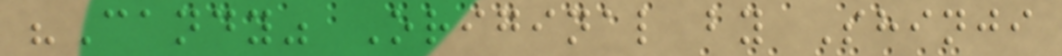"Candy" Original by Shinji
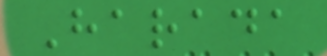Harada
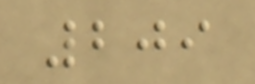209
